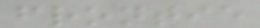frontie
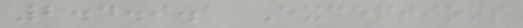2.4.9.1 Exceptions
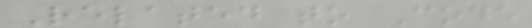Related to Code
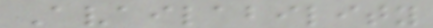Availability
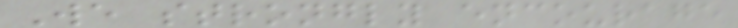We strongly encourage
